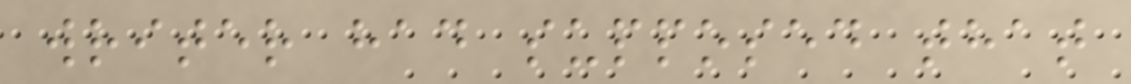writer had supposed that
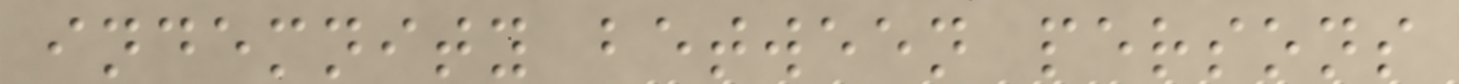indemnity between persons
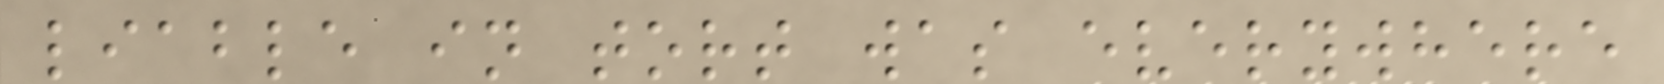liable in tort was everywhere
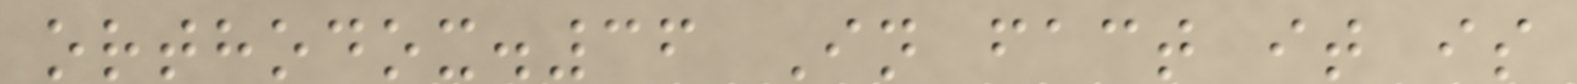orthodox.36 In fact it is
